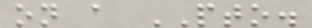on a PTO.
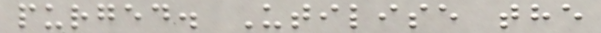purged. Utilise the
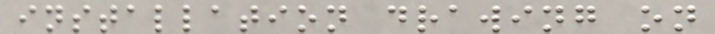installation drawing on
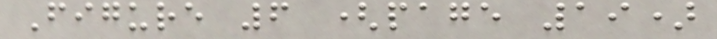Figure 6 (page 19)
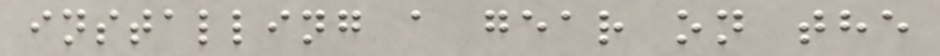installing a gear on the
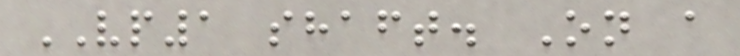VP1 shaft. On a
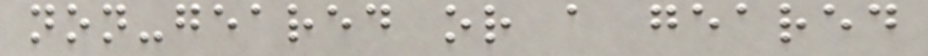non-geared or a geared
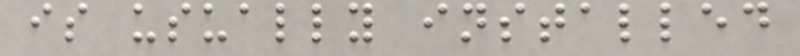is usually installed
